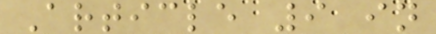Article 9 in
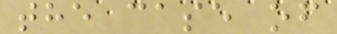the case of
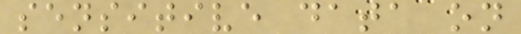sensitive data on
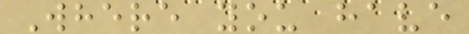Where you have
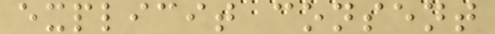explicit consent
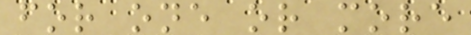for one or more
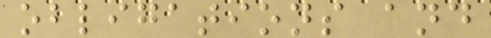obligations and
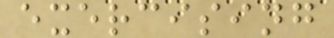exercising
